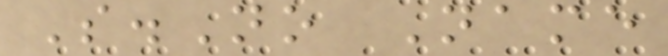S.No Name
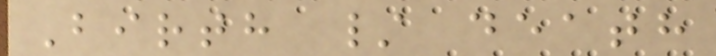Birth / death
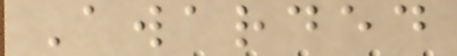Awarded
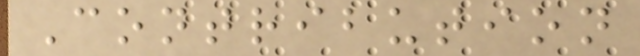Contribution
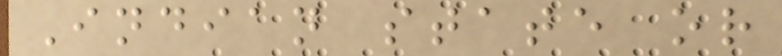Indian state or
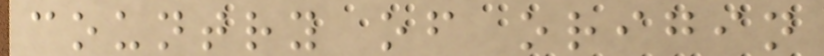country of origin
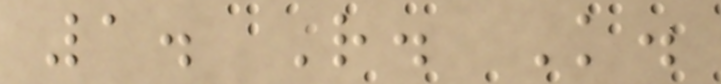1. R. K.
